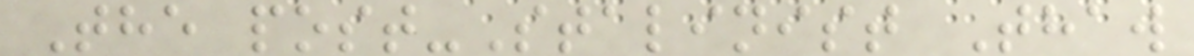The post-Stalinist Thaw
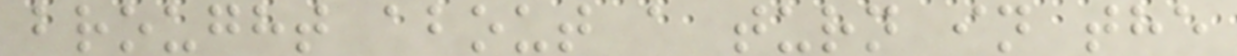brought about a turn in the
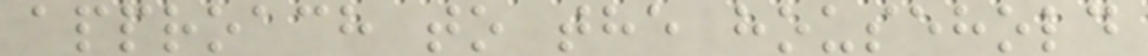approach to the household
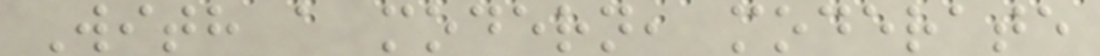With a modern, moderate
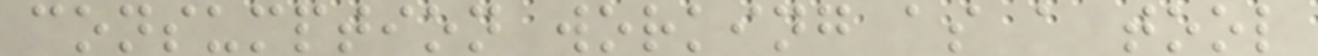consumption working as a tool
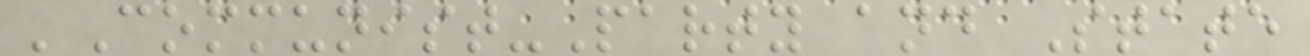'Communist-Party and State
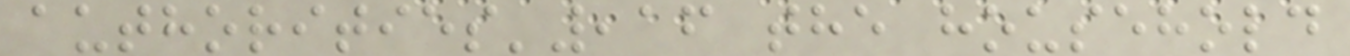authorities',16 the household
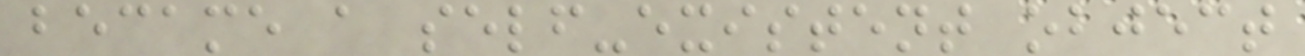became a self-existent object
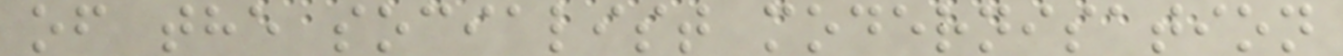of the socialist modernisation
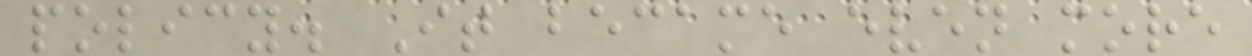policy. It became even more
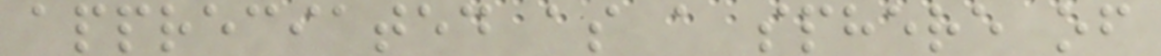appreciated as a sphere of
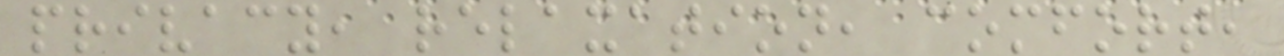privacy, relaxation, comfort,
